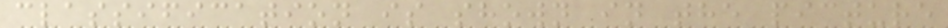classification is shown in the picture
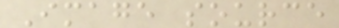Image source
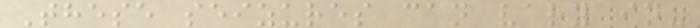These seizures can vary in-
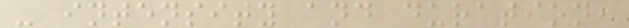- intensity and duration,
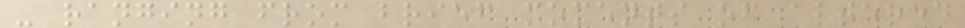- ranging from brief moments of altered
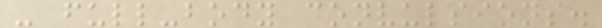- full-body convulsions.
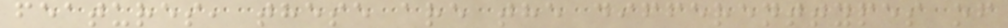features, these are the differenttypes of
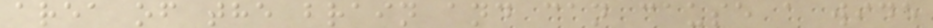area of the brain and can cause a wide
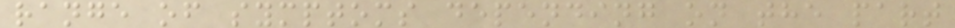range of symptoms depending on the part
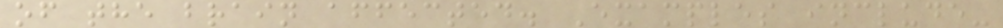of the brain affected. Examples include-
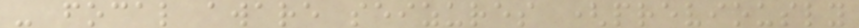- focal aware seizures (previously
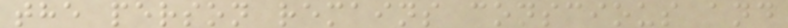the person remains conscious and
